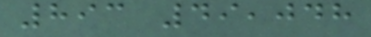893 49,048
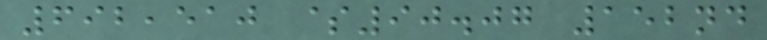692,510 $90.07 152nd
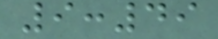9:49
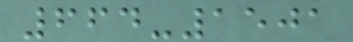664-1501
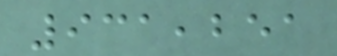931,251
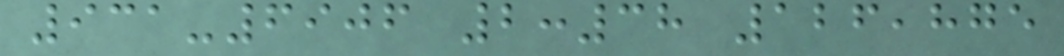931-6906 2:38 126,875
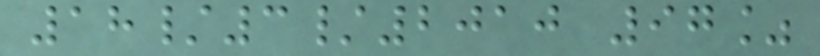18/3/2010 97%
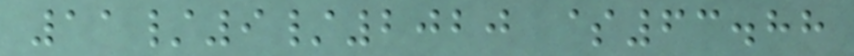11/9/2020 $63.88
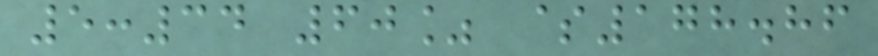5:34 60% $178.86
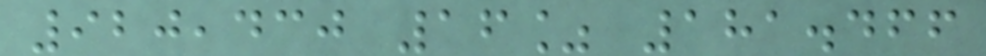920,430 16% 181.466
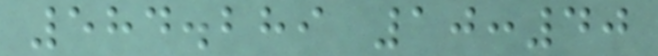584.289 10:40
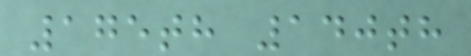175th 140th
